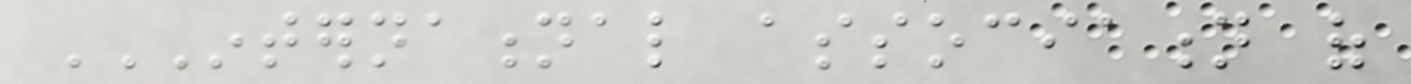INTERNATIONAL ASSOCIATION OF
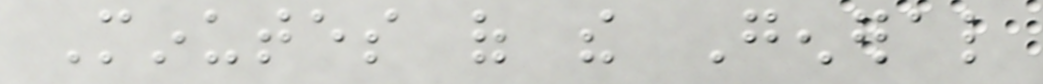Minutes of the General
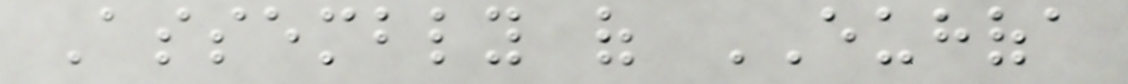Assembly of EUHOFA
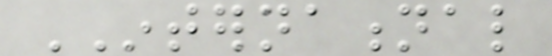INTERNATIONAL
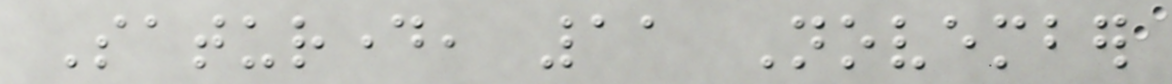Saturday, 11 November
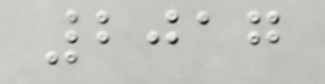2017
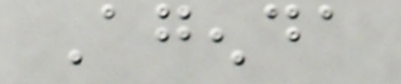Agenda
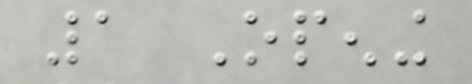1 Opening
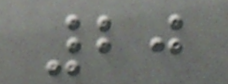20
